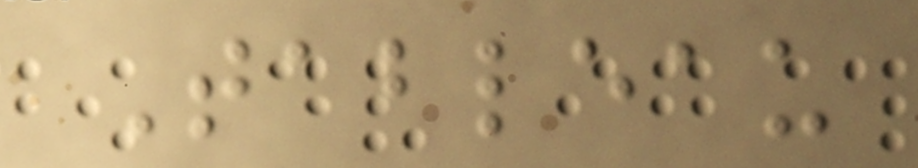Tableau
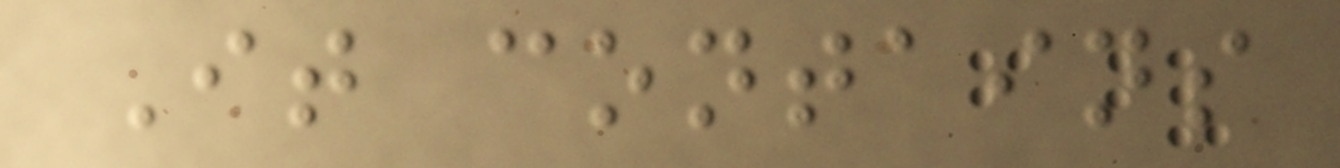It contains
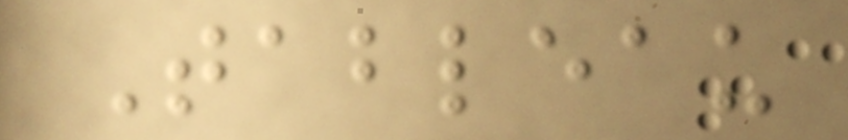Tableau
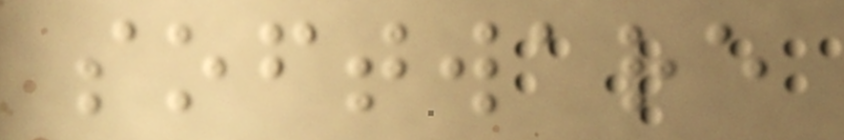software
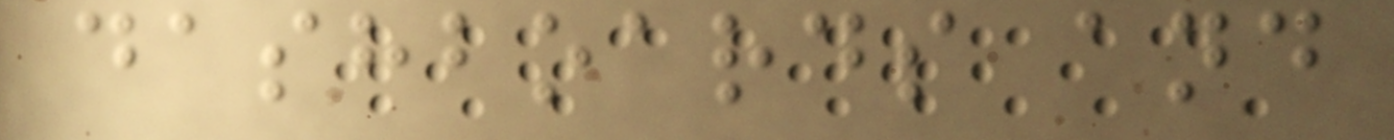dashboards and
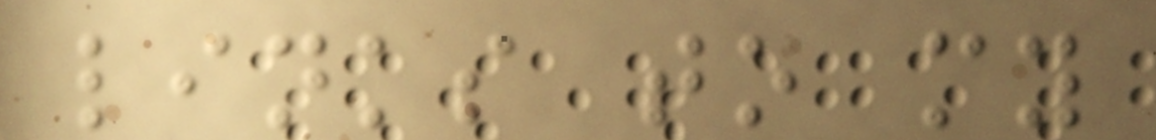links to my
